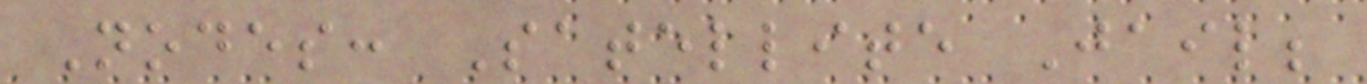Nodes: Satellite Jail;
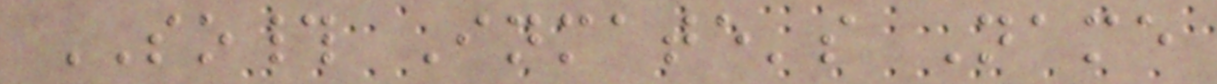SO# Inmate's Name
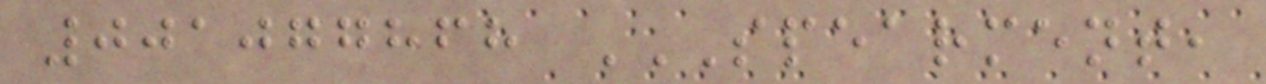001077868 SPEARMENT,
